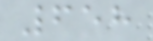658
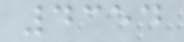4354
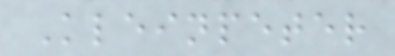Kleinpeter
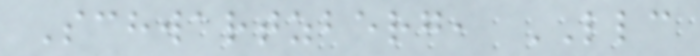Schwartzberg, LLC
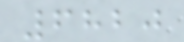6820
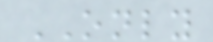ONLY
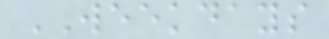WEEKDAYS
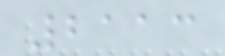2113
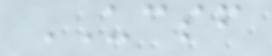UCSF
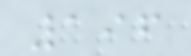196
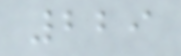229
